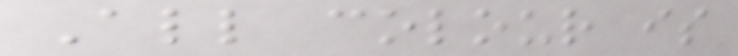All colour is
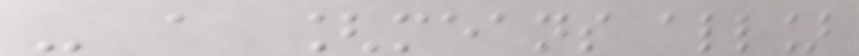- a [means all]
